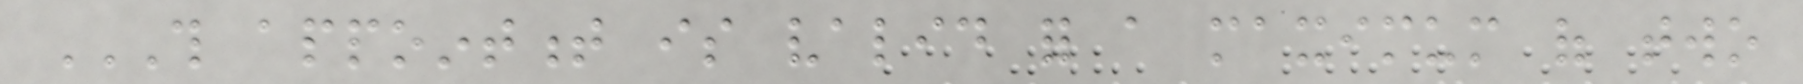THIS APPOINTMENT IS VALID FOR A MAXIMUM OF TWO
